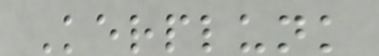Kerplunk
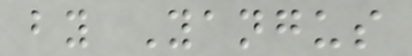by Yangus
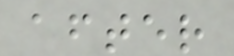after
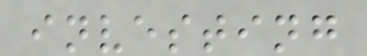investing
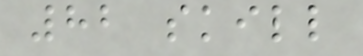82 skill
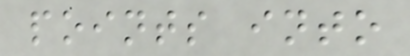points into
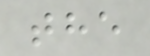the
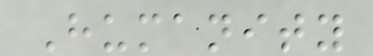Humanity
